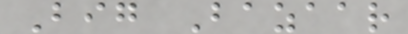Big Bazaar
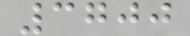3700
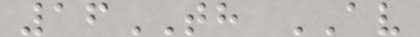16TH AV
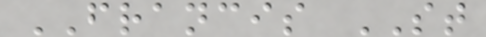FRANCIS ST
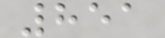851
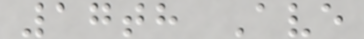17th Ave
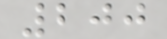200
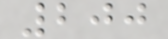200
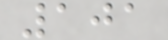101
